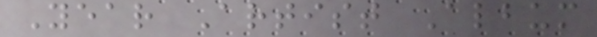Year Artist Album
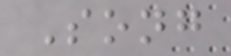Song
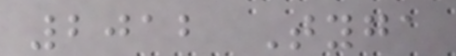2012 Tyga
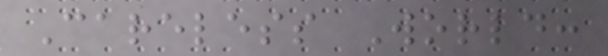Careless World:
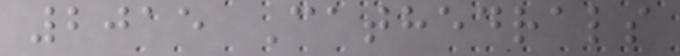2015 Cathedrals
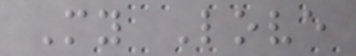My Love
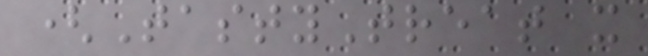(TastyTreat x
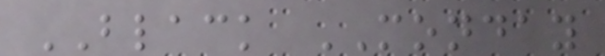BLACK MONDAY
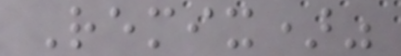Remix)"
